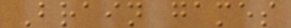Brain games
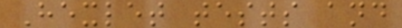Hexlet tests and
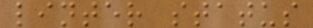linter status
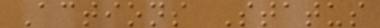Actions Status
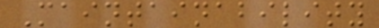Maintainability
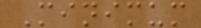Minimum
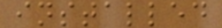installed
